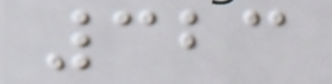323
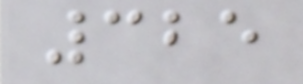325
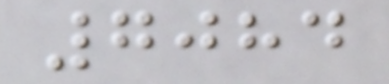7084
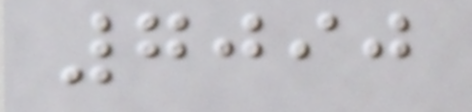7090
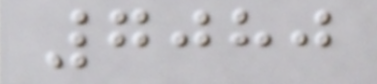7080
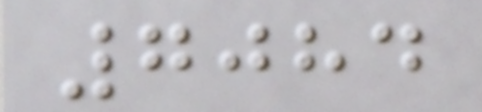7084
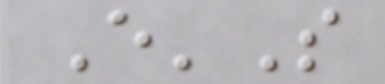E'S
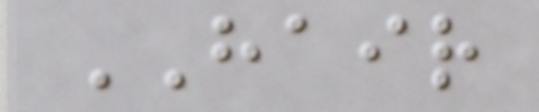HAIR
